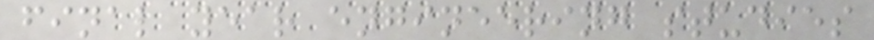final year engineering studies
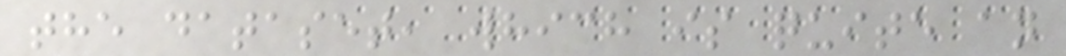the dataset, which is quite an
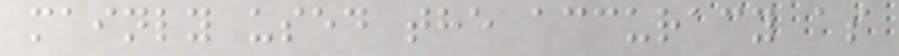mainly used the accuracy as
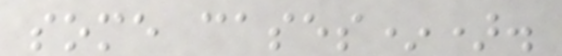some cases*).
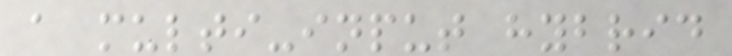a multi-input hybrid
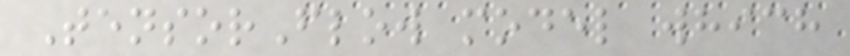TensorFlow model which
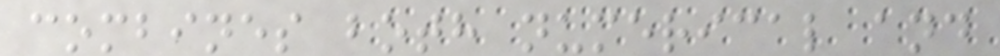combines both numerical and
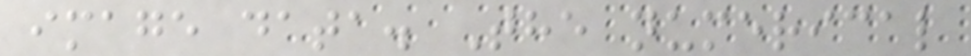image data. The numerical
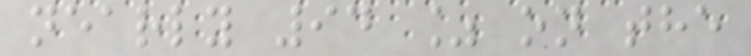nearly 94 % on the
